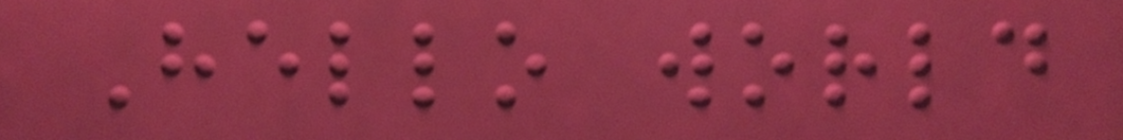Hello world
